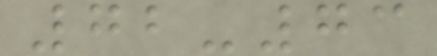72-73
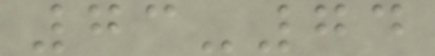73-74
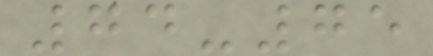74-75
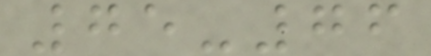75-76
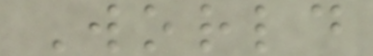World
